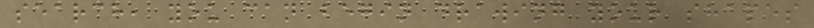search, you can begin drawing your shapes
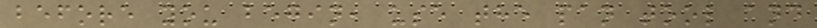before you begin, use the pan tool and
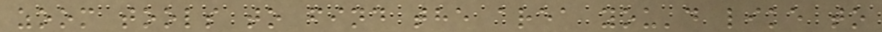zoom tools to find the area you'd like to
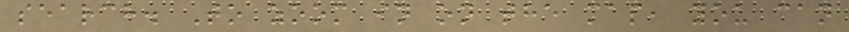search. To zoom in on the map, you can
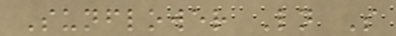Sunflower Ln S
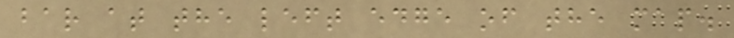bar at the left edge of the map.
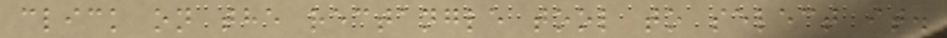click on the rectangle tool to select it.
